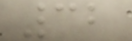32
